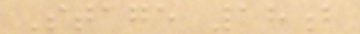Stage 18b
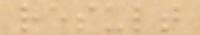result
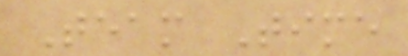Team Time
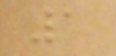1
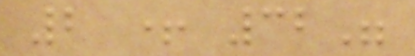2 + 32"
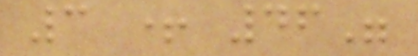3 + 46"
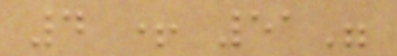4 + 51"
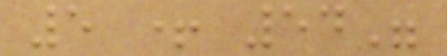5 + 54"
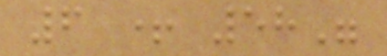6 + 58"
